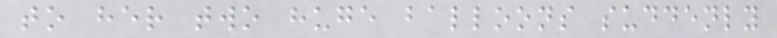to her two huge balloons suddenly
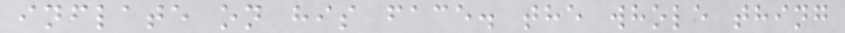inflate on his face. the whole thing
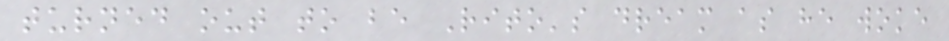turned out to be Rito's dream as he woke
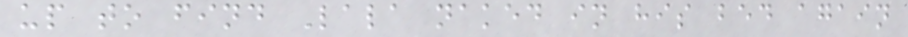up to find Lala naked in his bed again
